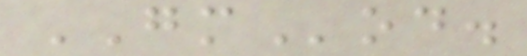GMod.
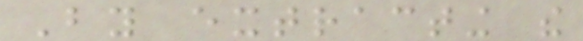By extracting the
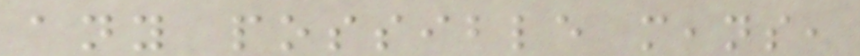any possible means,
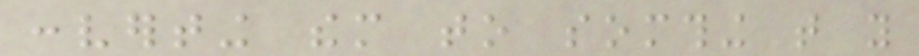converting them to somthing that you
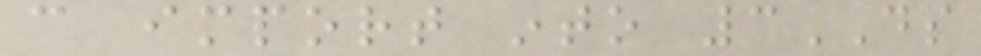can import into 3DS
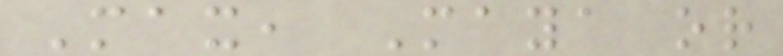Max, Maya or
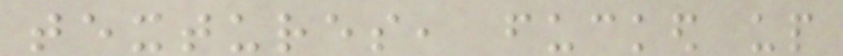textures, fucked up
